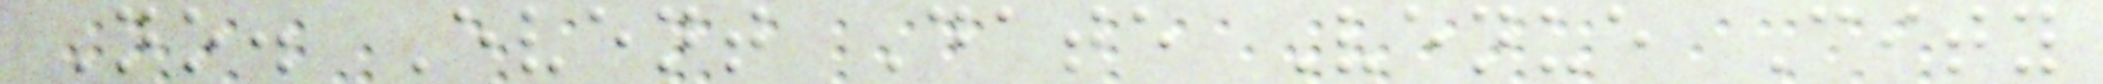No. Event Date Venue City
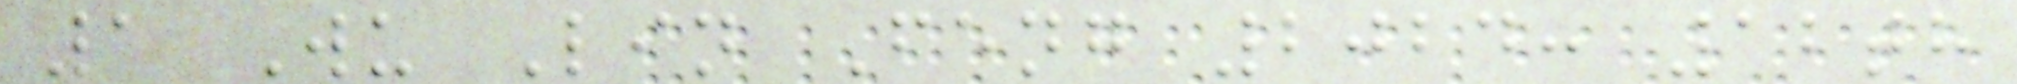1 Wu Lin Feng 2024: 12th
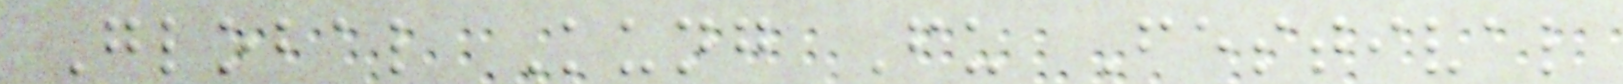Global Kung Fu Festival
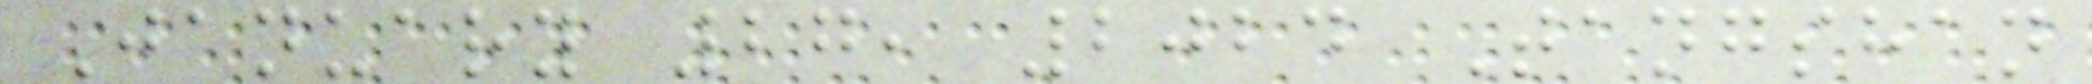January 27, 2024 Tangshan
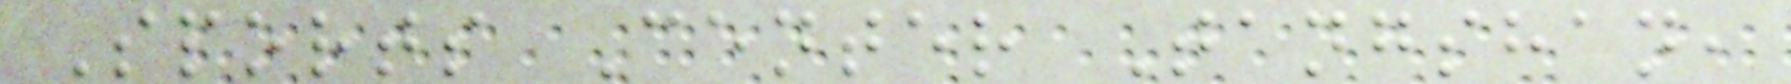Sports Center Tangshan,
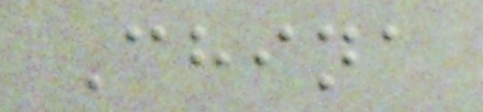China
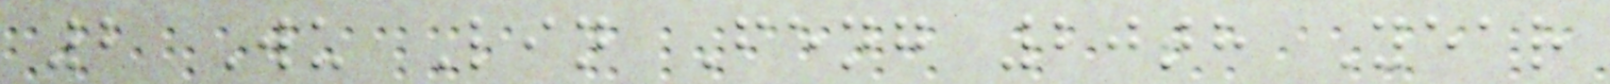2 Wu Lin Feng 20th Year
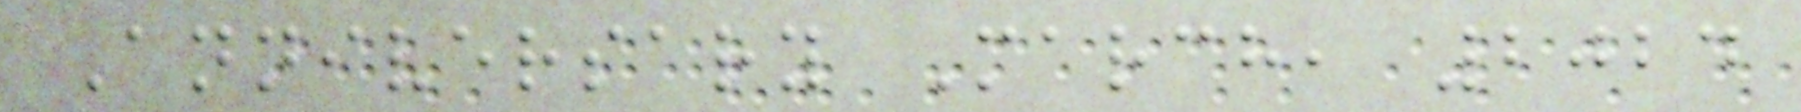Anniversary March, 2024
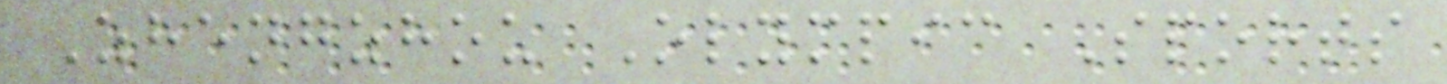Zhengzhou Olympic Sports
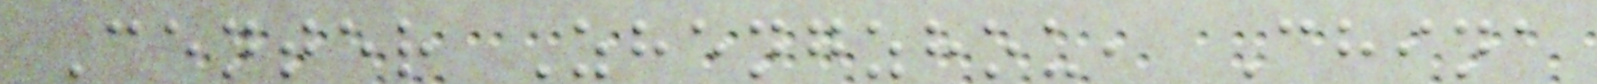Center Zhengzhou, China
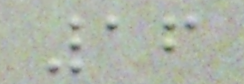16
